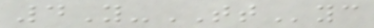4Y-TTyc
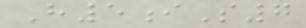H5iS7
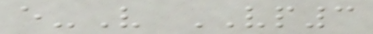e-V VP3
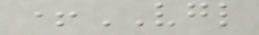+VGL
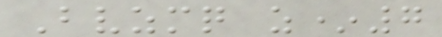Bvzmq z*7
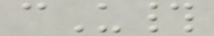cU#
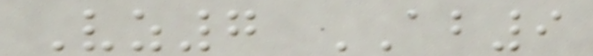Vz7 AB9
